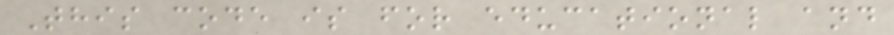This code is for educational and
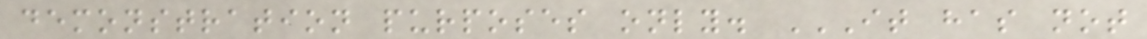demonstration purposes only. IT HAS NOT
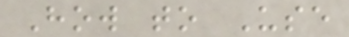How to Use
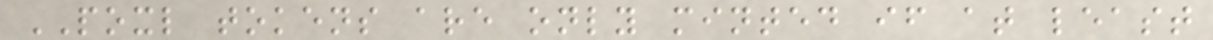POXL tokens are only minted if at least
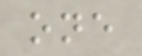one
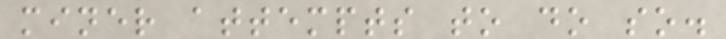miner attempts to do so.
